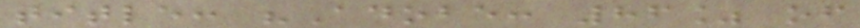title: "Adobe: 86% of
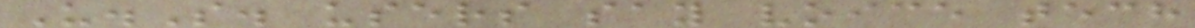U.S. users say voice tech
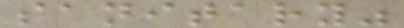sanitary"
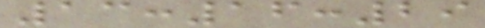13:16:29
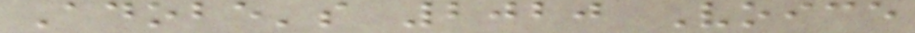Adobe's 2020 Voice
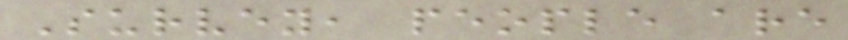Survey, people are
